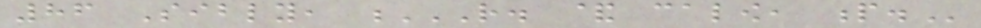86 Sibly, R. & CALOW, P.
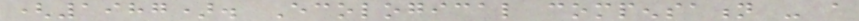(1987). Ecological compensation - a
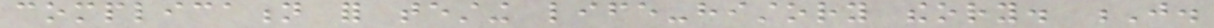complication for testing life-history theory. J.
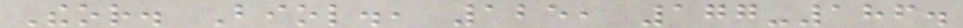Theor. Biol., 125, 177-186.
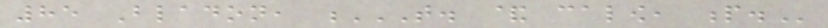85 Bladon, T. & CALOW, P.
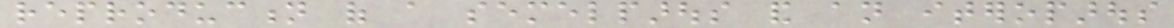reproduction of a semelparous and an iteroparous
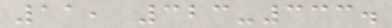11, 323-333.
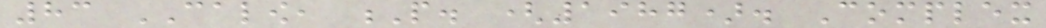83 CALOW, P. (1987). Complex
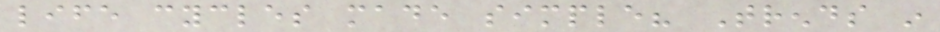life cycles made simple? Trends in
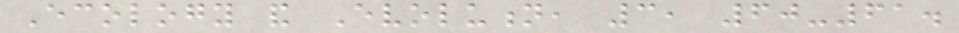Ecology and Evolution, 3, 60-61.
